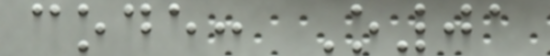code: O01
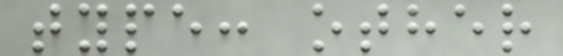type: other
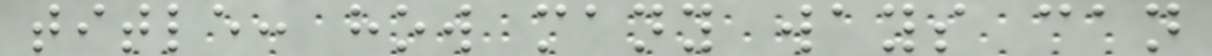title: how many ways can
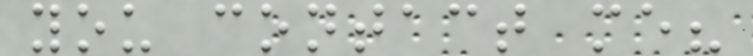you contact me?
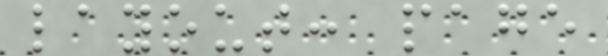layout: page
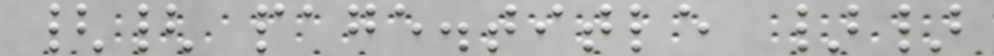{{ page.title }}
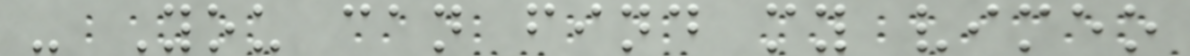- You can find my vimeo
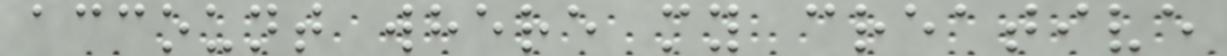account where my creative
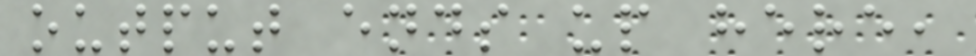output ends up here,
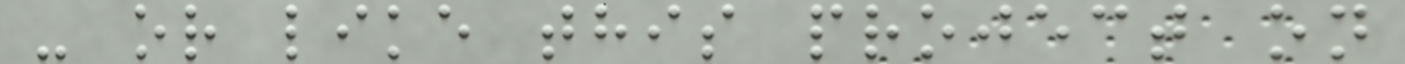- or like this project on
